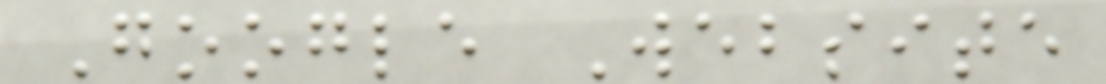Google Website
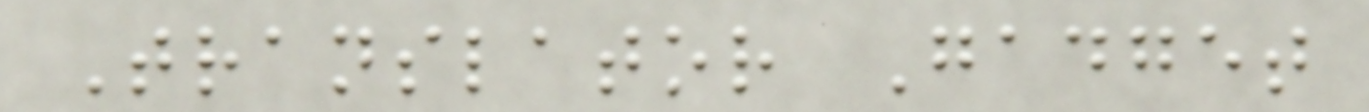Translator Gadget
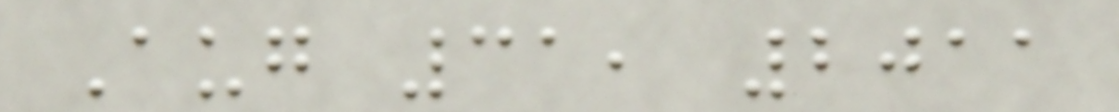Aug 31, 2011
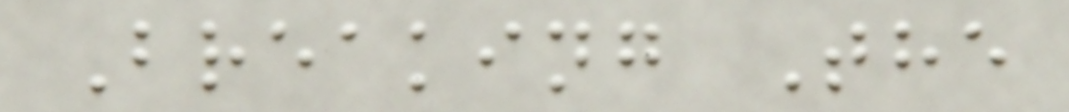Breaking The
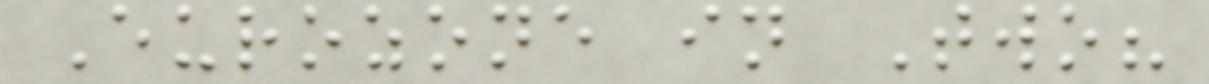Eurozone in Two?
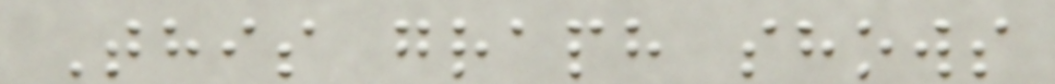This graph shows
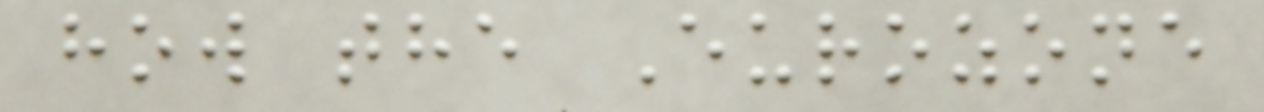how the Eurozone
